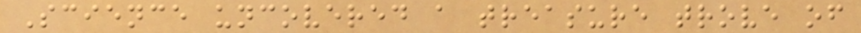Science uncovered a treasure trove of
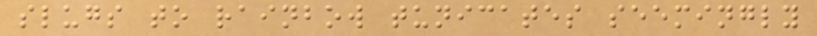slugs to rainbow tunicates seemingly
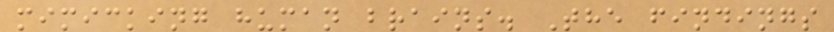mimicking human brains. The findings
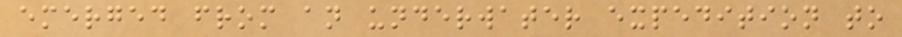emerged from an underwater expedition to
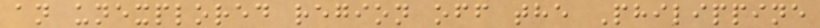an unexplored region off the Philippine
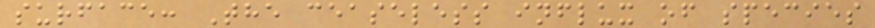surface: The ceaseless influx of species
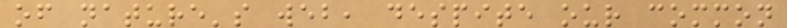of nature's web, despite our common
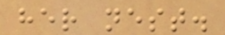her nest.
